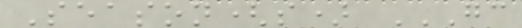Season(s) GC
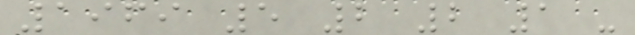1969 5 2 2 1 -
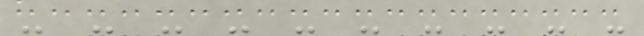- - - - - - - - - -
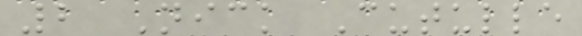2 Nick Cutulle
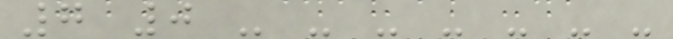7 0 - - - - - - -
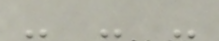- - -
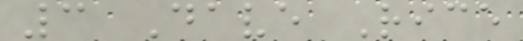3 Dave Rice
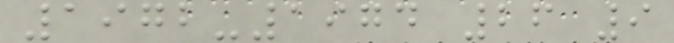1972-1974 26 9
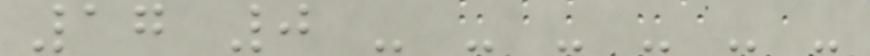17 0 - - - - - -
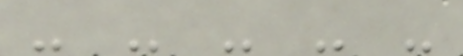- - - - -
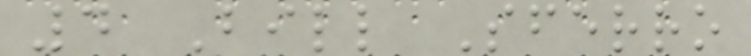4 Bill Sferro
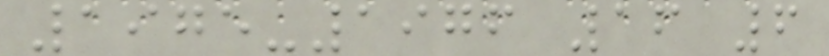1975-1976 16 6
